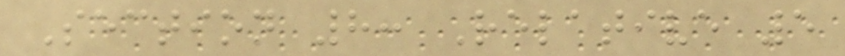Section 8: Relative 5
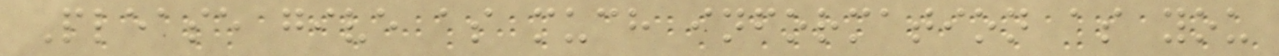Please give as much information as you
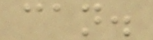can.
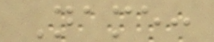Name:
